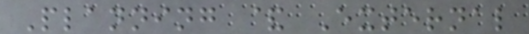Planning & External
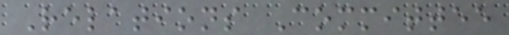Relations Committee
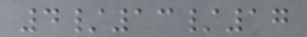4/13/17
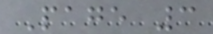Page 3
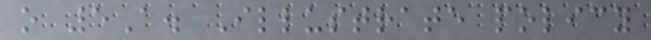o 5A. Illustrate policy
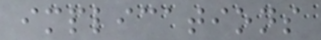implications
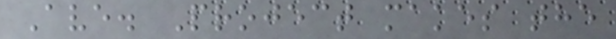Ave. Project makes the
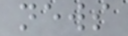news
